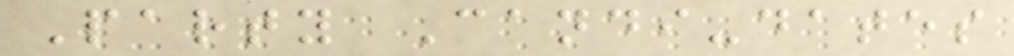Party Candi-dates
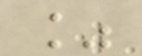%
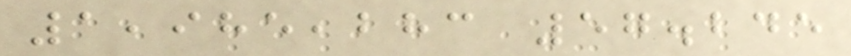1,985,283 57.245
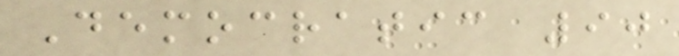Democratic 90
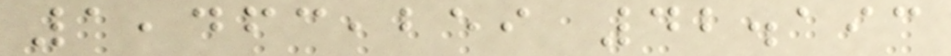1,463,259 42.193
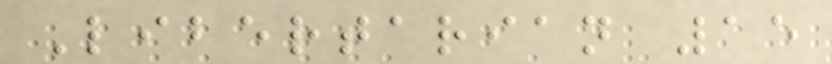Libertarian 15
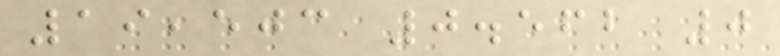19,503 0.562 0
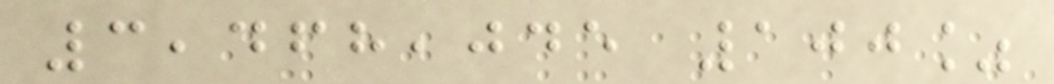3,468,045 100%
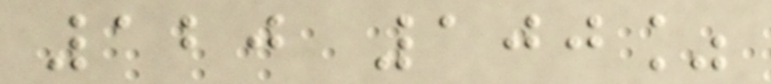120 100%
